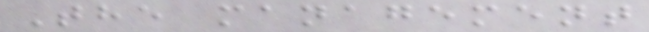The management
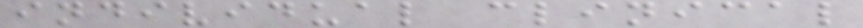individual clinical
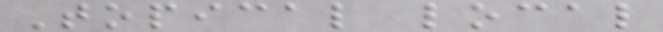Topical local
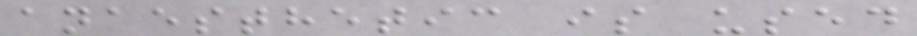anaesthetic is used
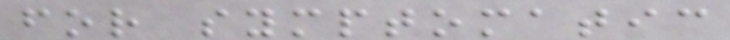for symptomatic
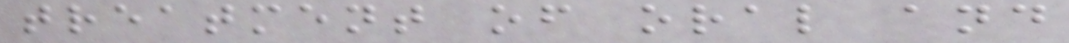treatment of oral and
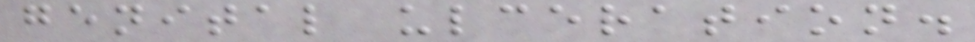genital ulceration.
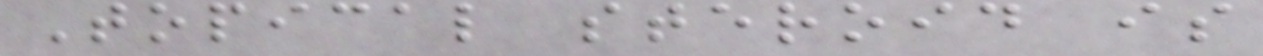Topical steroid is
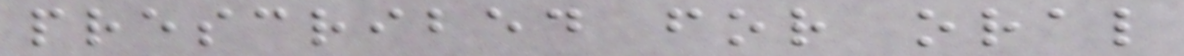prescribed for oral
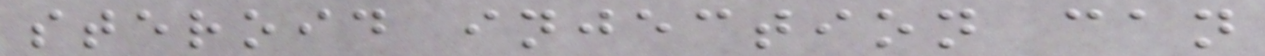steroid injection can
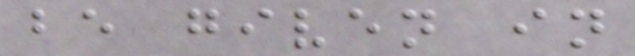be given in
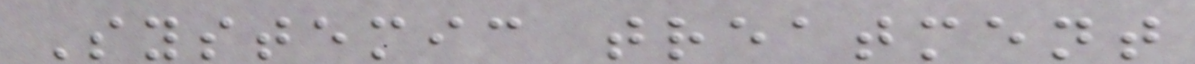Systemic treatment
